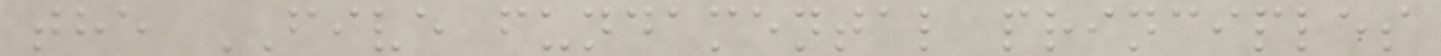the FIVE fundamental principles
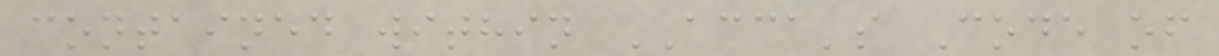contained within ACCA's Code of
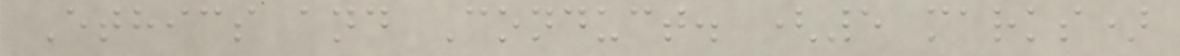Ethics and Conduct. (5 marks)
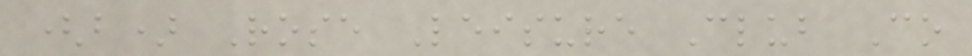(b) Rose Leisure Club Co
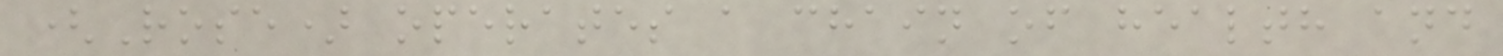(Rose) operates a chain of health and
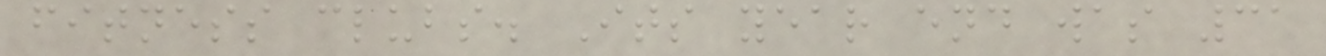fitness clubs. Its year end was 31
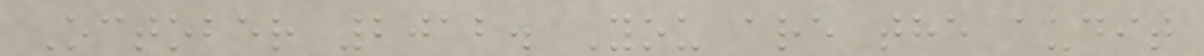October 2012. You are the audit
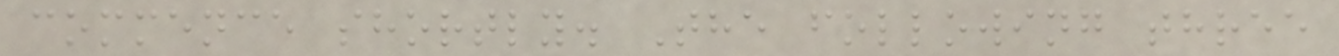commence shortly. The following three
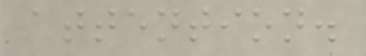attention.
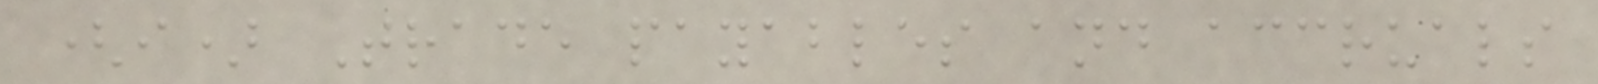(i) Trade payables and accruals
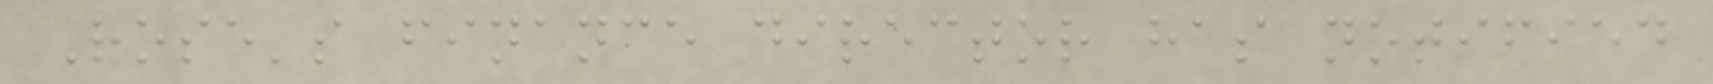Rose's finance director has notified
